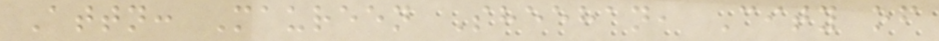Attn: Maureen Sheehan, City of
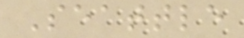Seattle
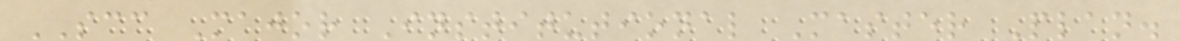SCC Major Institutional Master Plan.
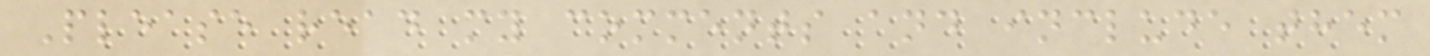Please read my comments and include them
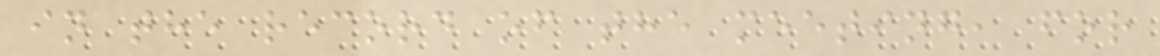in the record of the meeting, for
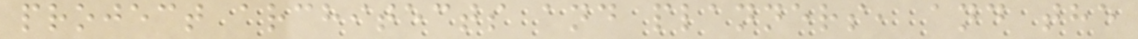project architects and planners, and the
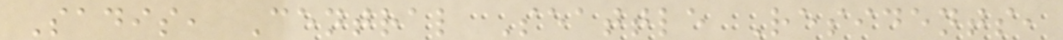Sadis, Central Seattle Residents,
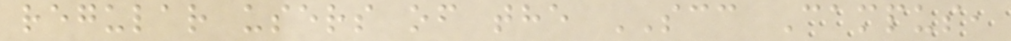regular users of the SCC Campus,
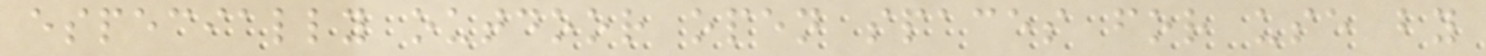especially outdoor open spaces for use by
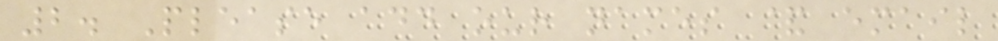2. Please add our names & email
